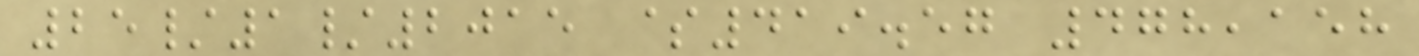25/1/2015 $419.57 478,158
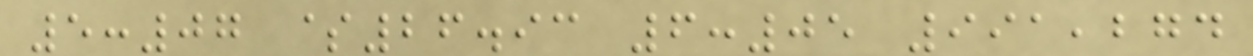5:07 $26.93 6:05 991,274
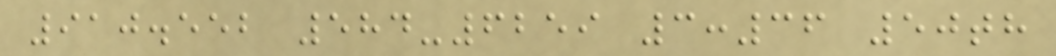910.552 584-6259 3:36 50th
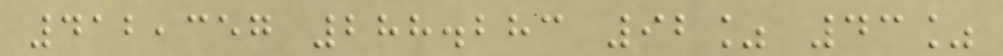412,357 288.283 92% 43%
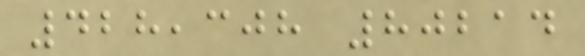428,308 80214
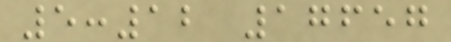5:12 17657
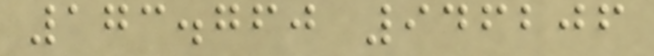173.760 946206
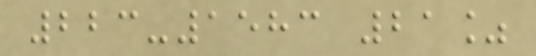223-1583 21%
